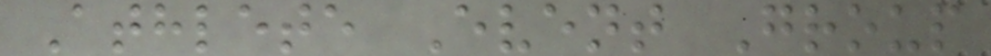Athlete Event Group
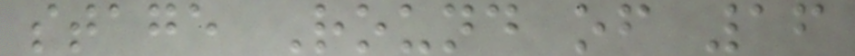stage Round of 16
